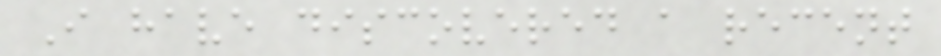I have discovered a recent
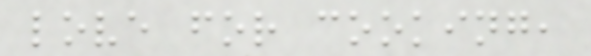love for cooking,
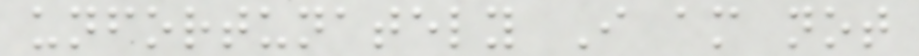unfortunately I am not
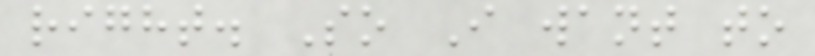right. So I want to
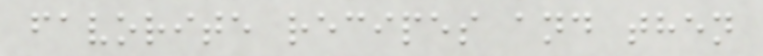favorite recipes and then
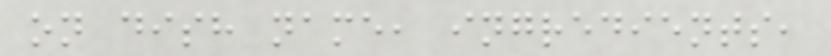on dish name, ingredients,
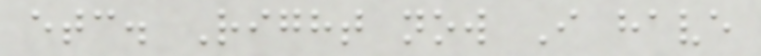etc. Right now I have
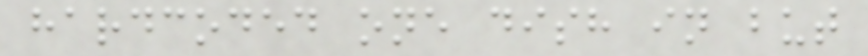hardcoded one dish in but
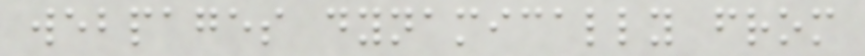webpages dynamically from
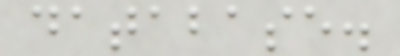database.
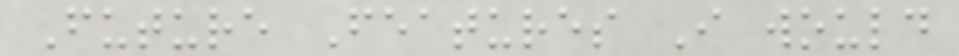Future Features I would
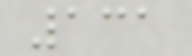131
